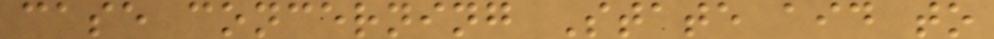case concerning State aid to
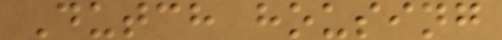Dutch housing
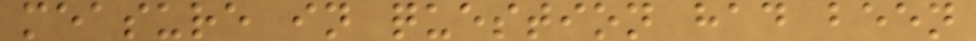measure in question had been
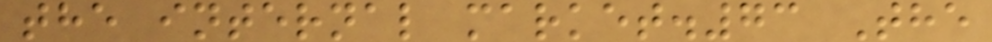the internal market.73 The
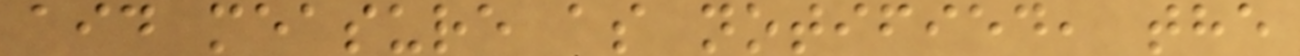aid measure as notified, the
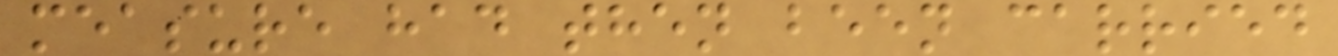measure had then been carried
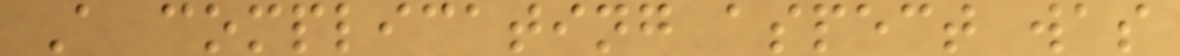A complicating aspect was
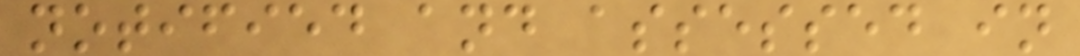notified and assessed in
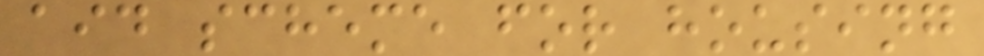aid scheme for housing
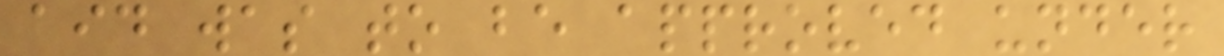aid was to be approved under
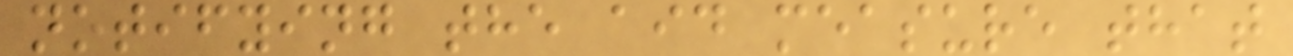notifying the aid measure that
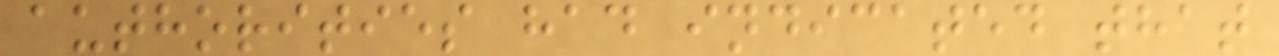authorities had indicated that
